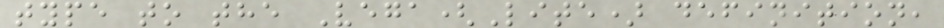type to the Vega(Lite) definition,
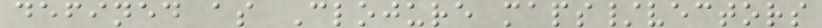defined as Clojure maps/vectors
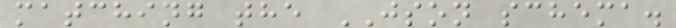matching the JSON schema.
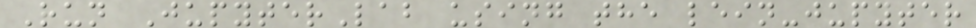Run JupyterLab using the lein-jupyter
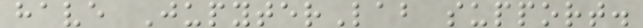have JupyterLab support.
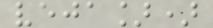veja])
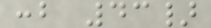:b 43}
